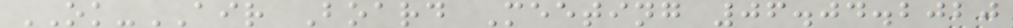OK-AIR Board Meeting 06.04.2020
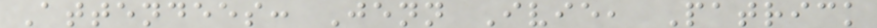Attendees: Jenn Ivie, Patrick
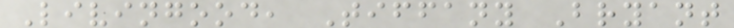Livingood, Tiffany Bryant
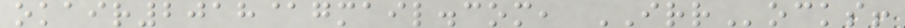okair2018@gmail.com, IRRocks!
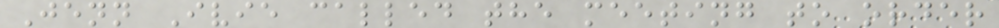Jenn Ivie called the meeting to order
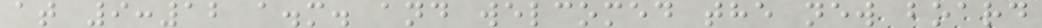at 9:12 a.m. and welcomed the new board
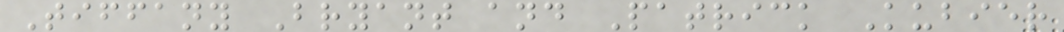Tiffany Bryant and Patrick Kubier
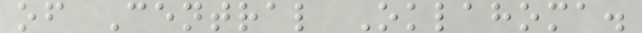of Central Oklahoma.
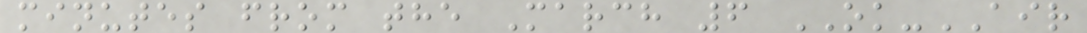minutes from the March 6 OK-AIR
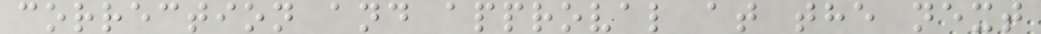correction and approval at the next
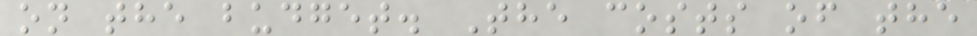on the budget. The costs of the
